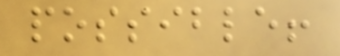possible!
